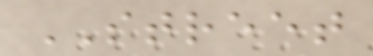STREET
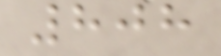808
